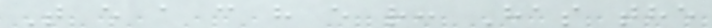T e a c h e r: Has the
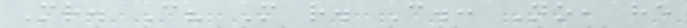Mr. C? M r. C.: No, he
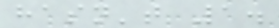hasn't 1.
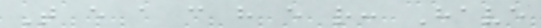T e a c h e r: Have
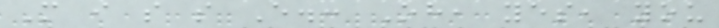M i s s E.: Oh, yes, you
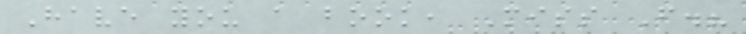Have you a book, Miss F.?
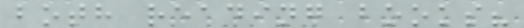both reading books?
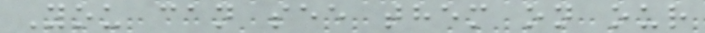You can see them on our
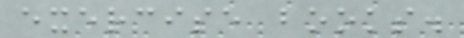exercise books.
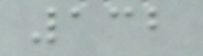132
